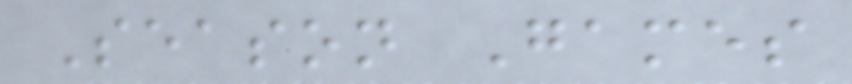Season Games
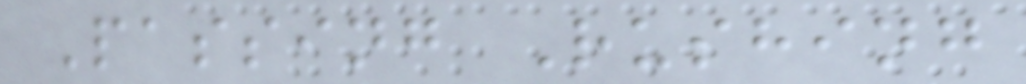Passing Rushing
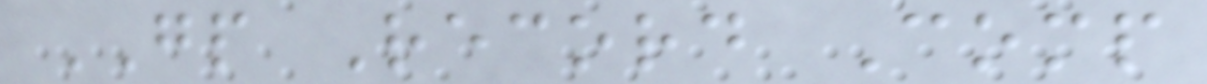GP Record Comp
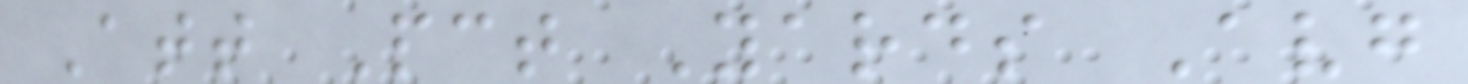Att Pct Yards Avg
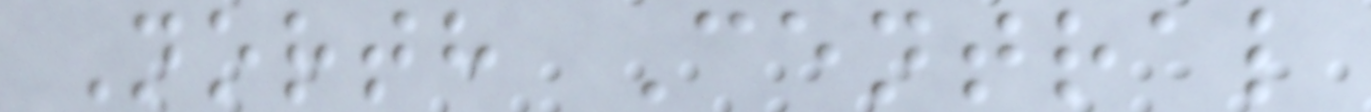North Central
